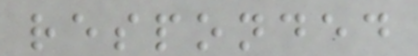responded
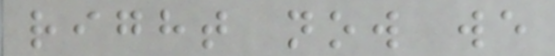right now we
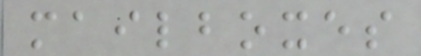mailboxes
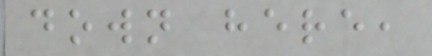down here,
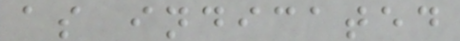as indicated
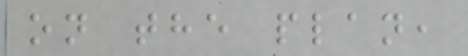on the plan,
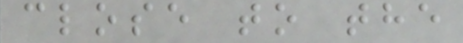close to the
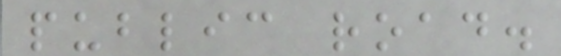public road.
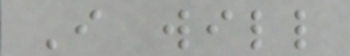I will
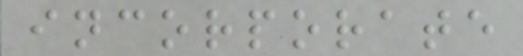incorporate
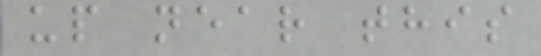up near this
